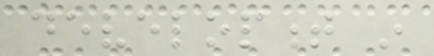development in
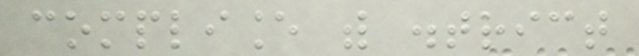compliance with district
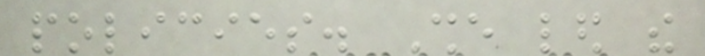policies. She led the
